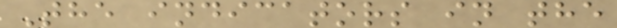The indicators in the
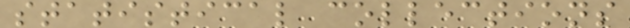statistical collections
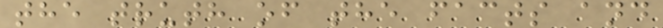the truth of the facts and
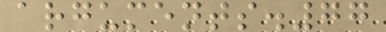arguments.77
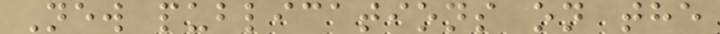New publications on the
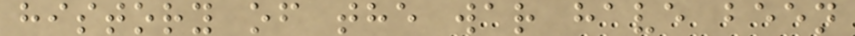history of the war have been
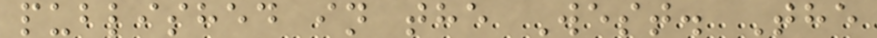published in the West. The
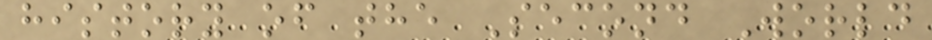history of the Second World
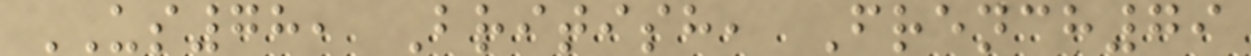US78, British, French79
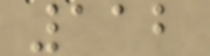112
